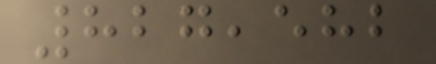827,582
